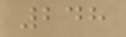248
